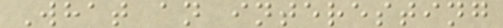What an interesting
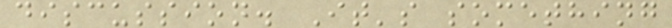discussion. It's something
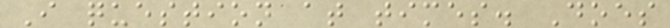I question at times. Does
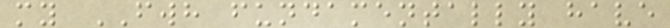my FWH fundamentally have
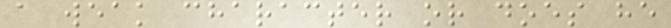a weak character or does he
